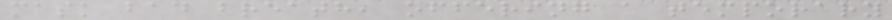mask bad breath, offering a temporary
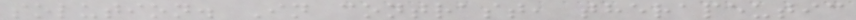solution. In contrast, therapeutic
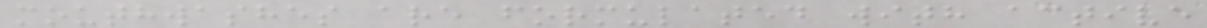mouthwashes are formulated with active
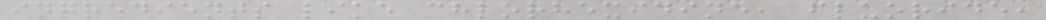ingredients like chlorhexidine, fluoride,
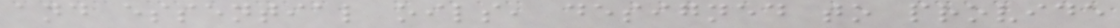and essential oils, designed to provide
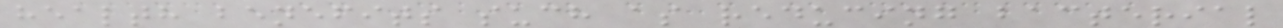health benefits such as reducing bacterial
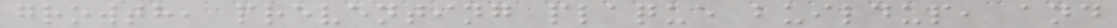growth, preventing plaque buildup, and
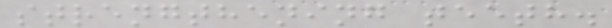strengthening teeth.
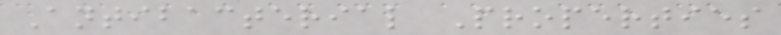Antibacterial Properties
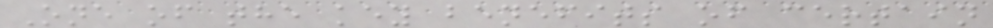One of the key benefits of certain
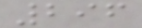296
